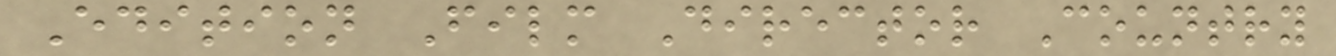Edition Film Director Country
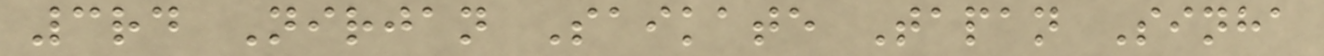3rd Nirjan Saikate Tapan Sinha
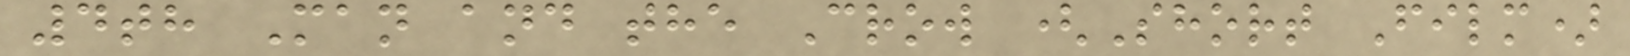4th Man and the Crow (Short Film)
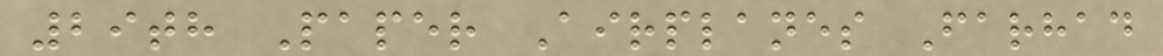29th Paper Airplanes Farhad
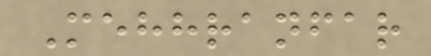Mehhranfar
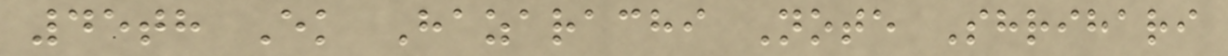45th Ek Hazarachi Note Shrihari
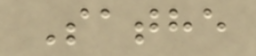Sathe
